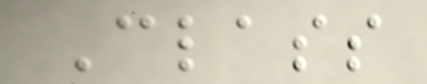Class
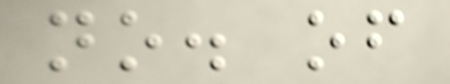no. of
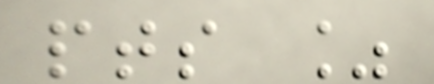pts %
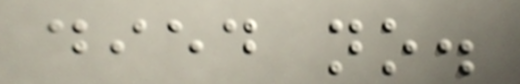died no.
